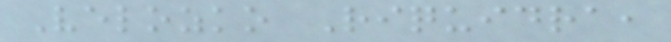Velozko Riquidra,
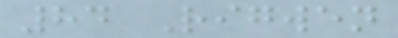84 Rigwen
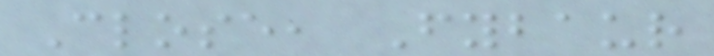Close, Fybaur
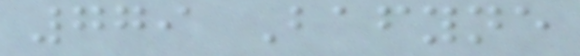779 Bafyne
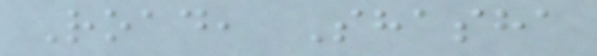Road, Shasha
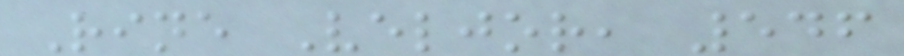Rine Veljor, 546
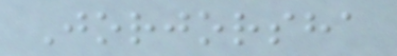Jorjorsha
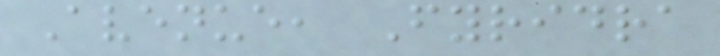Avenue, Fyridra
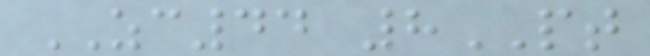ZC44 8PT
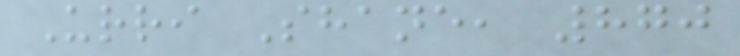Urri Shane, 870
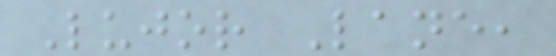Lujor Lane,
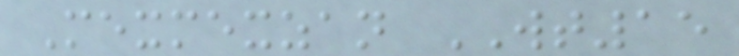Mexmexzan WT15
